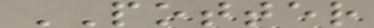POTTER
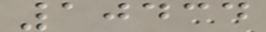10434
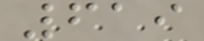619
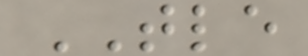TLE
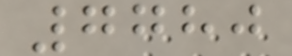7780
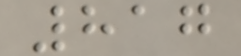817
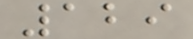129
